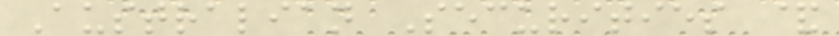Australian Securities &
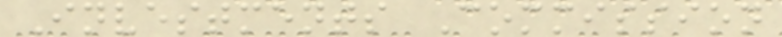Investments Commission
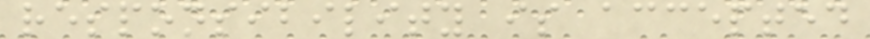responsibility is accepted
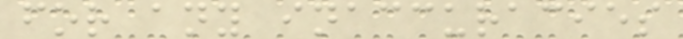for any inaccuracies
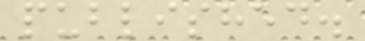published.
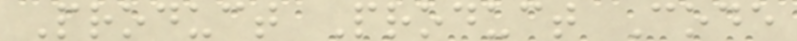Product Product Code
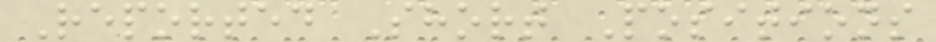Reported Short Positions
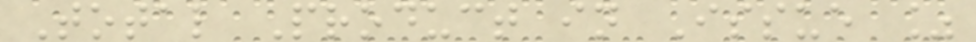Total Product in Issue %
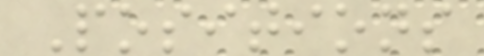Positions
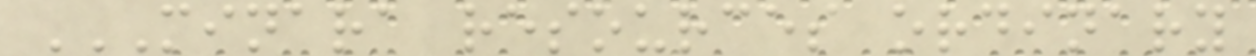MINARA RESOURCES ORDINARY
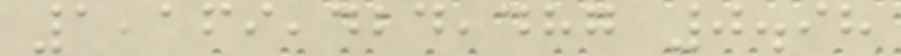1,169,424,487 0.98
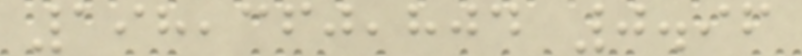198,360,804 0.96
